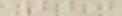220
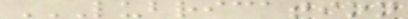LUBRICATION
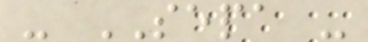- SEPA -
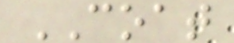COAT
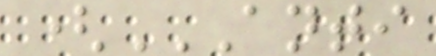(ANTI
